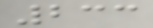233
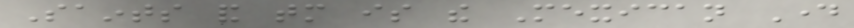Saints and tomorrow is the Mexican Day
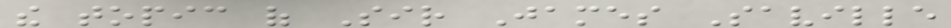the topic of Sir James Saville
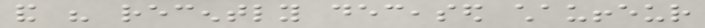and his recently deceased chauffeur
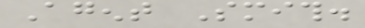Agent Smith.
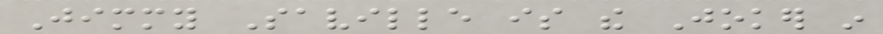Jimmy Saville is the Joker in
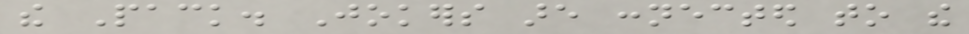the Pack. Jokers are connected to the
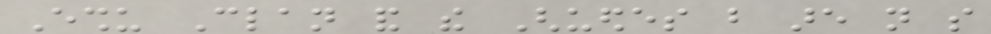Eshu Clan and the Ghuedes but are not so
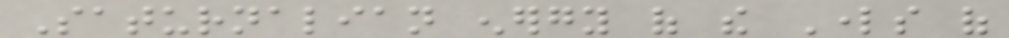Saturnalian energy of the Lords of
